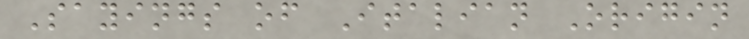Sayings of Italian Origin
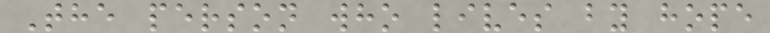The person who lives by hope
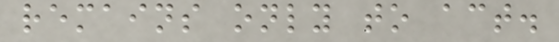remains only to act.
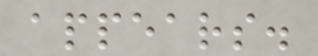appears.
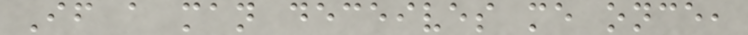If a man deceives me once,
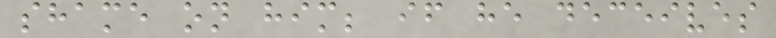shame on him; if he deceives
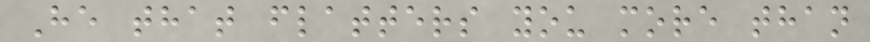He that flatters you more than
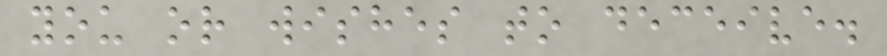you or wishes to deceive.
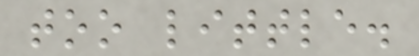too little.
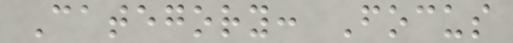Category: Focus
